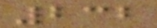232
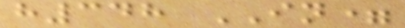h348 IN=
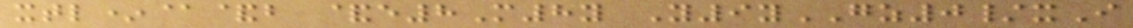xtl*@&b &e8M8y Y9yGZ0/xI
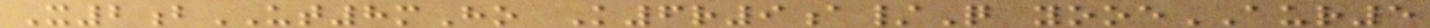X2bUT8mHo K6r9a/Q yooeAUR5
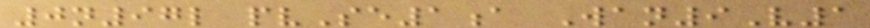0n97l pvSe1a Wan9V1
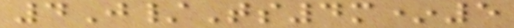4J/Ts4m*5
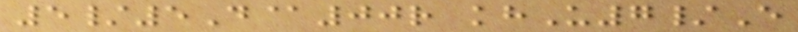5/5D@00r khU7/E
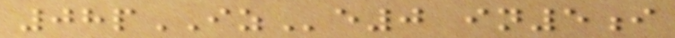08pIZe0 in5i
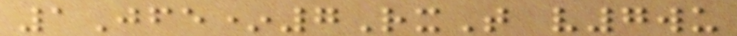1Jfe*7RxT v7wu
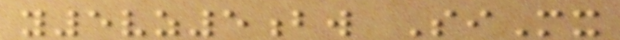y5vz5bw SiMx
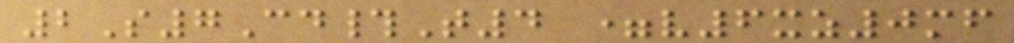2S7Cd#T4 =v6xz0mf
